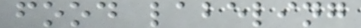food labeling
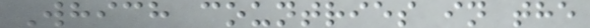Which countries in the
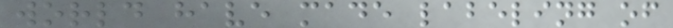world have made labeling of
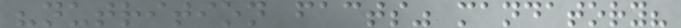"nutrition facts" mandatory?
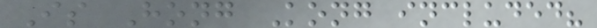Is Hong Kong included?
